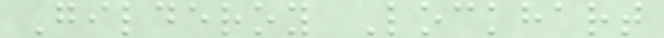Gilderoy Lockhart
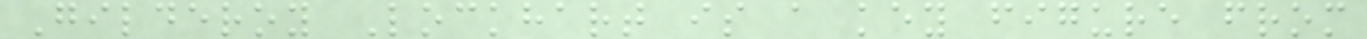Gilderoy Lockhart is a key figure from
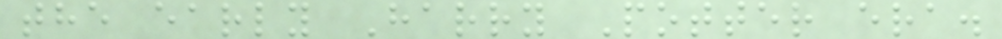the early Harry Potter era.
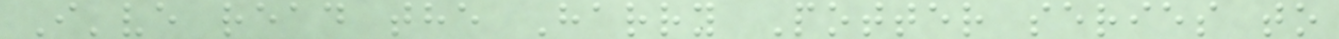I've read the Harry Potter series to
